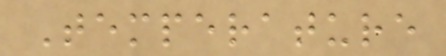Temperature
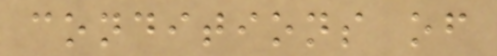conditions of
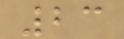23
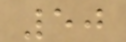50
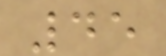45
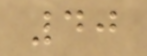40
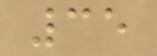35
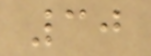30
